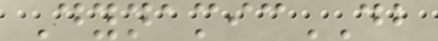DynamicDB
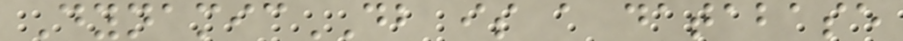DynamicDB is a database
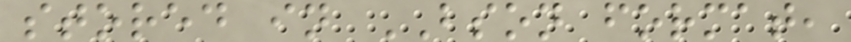stored in BSON format,
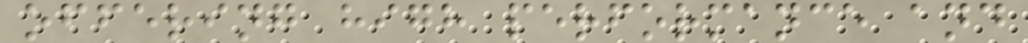offering high performance and
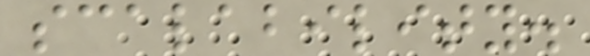scalability.
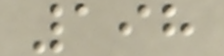198
